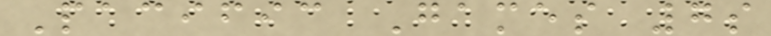Pacific Games 7s
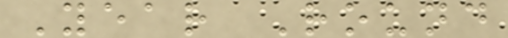Year Round
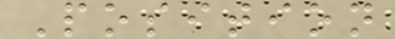Position
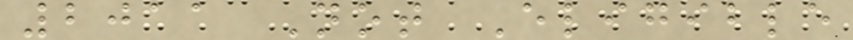2011 Not Eligible
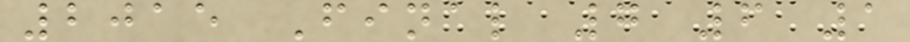2015 Final 7 6 1
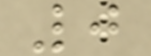0
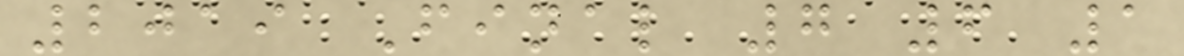2019 Final 7 6 1
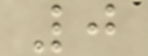0
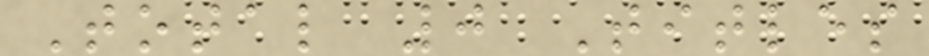Total 0 Titles
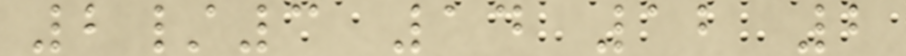2/3 14 12 2
